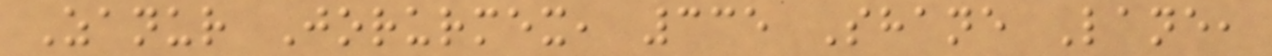Zanur Jorurmex, 335 Shane Lane,
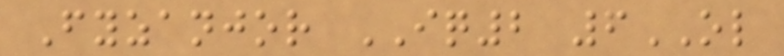Fyzanjor IQ2 6OL
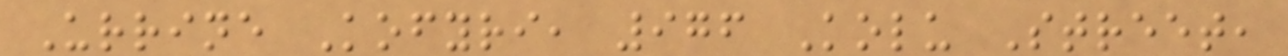Urrine Kofyri, 976 Kolu Street,
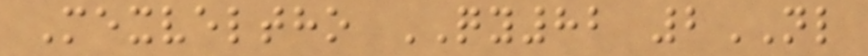Mexveltho QY82 2NL
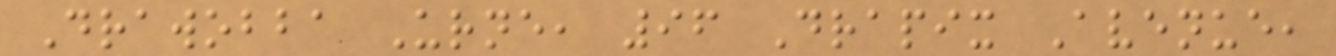Drawobba Urne, 96 Drapix Avenue,
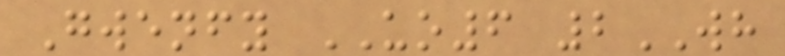Gwenfy UO6 2WH
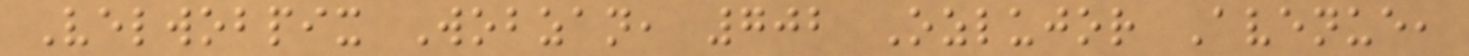Velwobpix Wobzan, 702 Ozlujor Avenue,
